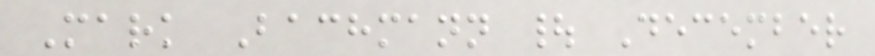Mark Bachmann | December
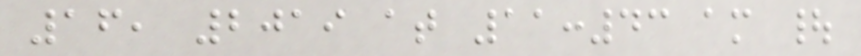16, 2019 at 11:43 am |
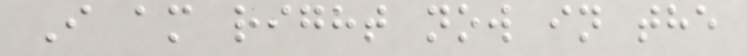I am right now in the
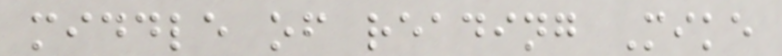middle of reading Mike
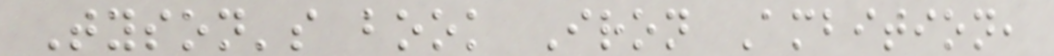Tyson's book Iron Ambition,
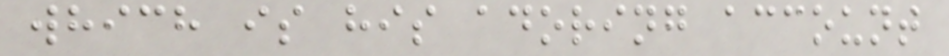which is his adoring account
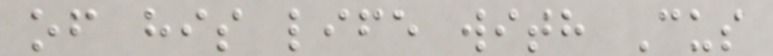of his life with Cus
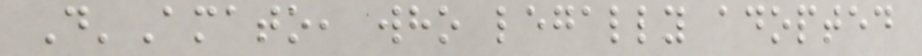D'Amato, who legally adopted
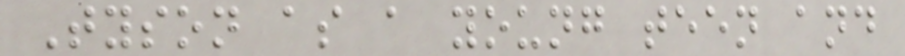Tyson as a young teen and
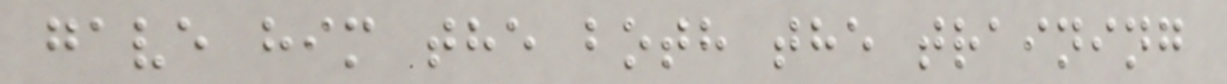gave him the both the training
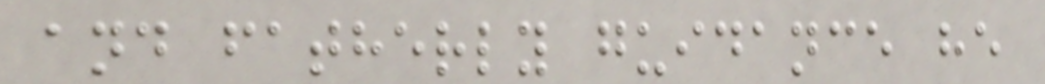and fatherly guidance he
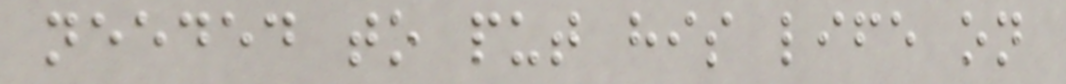needed to put his life on
